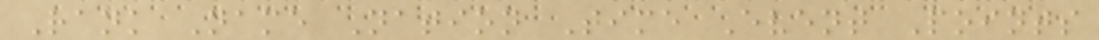Rank Name Nation Time Event Points
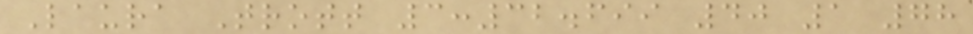Laura Trott 3:32.699 40 1 78
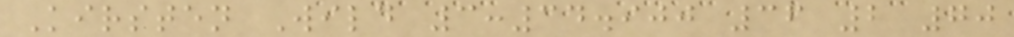Kirsten Wild 3:34.900 36 2 70
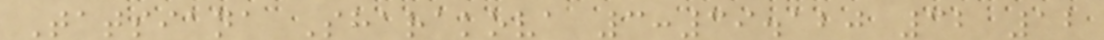Tatsiana Sharakova 3:39.120 32 12
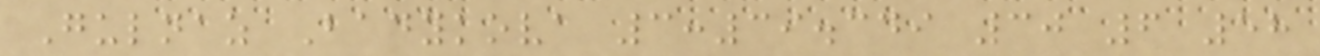Gulnaz Badykova 3:39.349 30 6 58
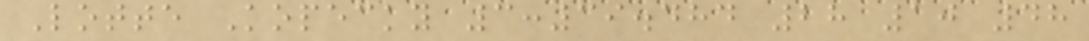Lotte Kopecky 3:39.484 28 10 48
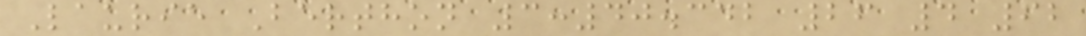Laurie Berthon 3:40.342 26 4 62
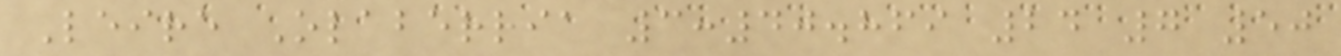Leire Olaberria 3:40.869 24 7 50
